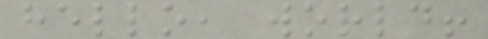hello, world!
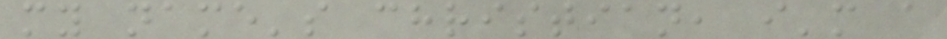my name's christian, i'm a
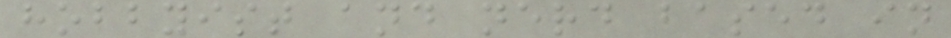hobbyist and nerd based in
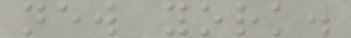new york.
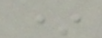*
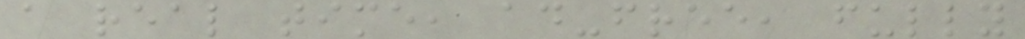a real time, ad-free, fully
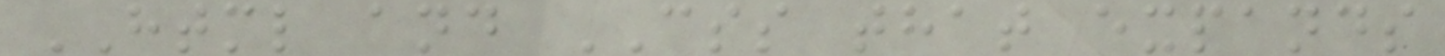HTML and CSS that expands
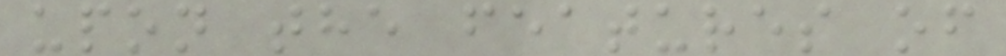upon the features of
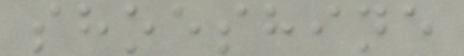shoeshine
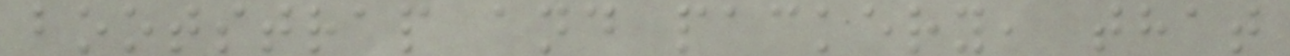bootstrap and packery, that
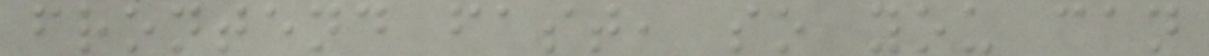frontend fast, so you can
